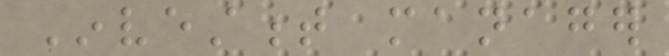Investment manager
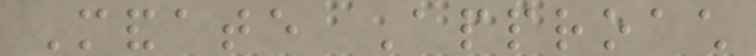Mandate Approach
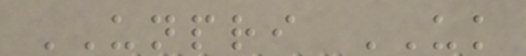UNPRI UK
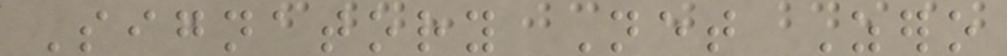Signatory Net Zero
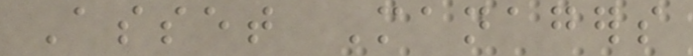Asset Managers
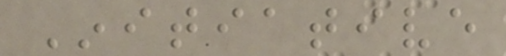Initiative
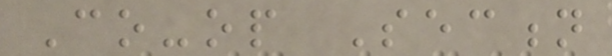Co-op Section
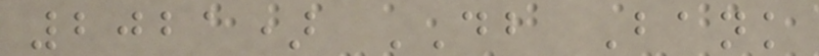2021) DB Bank
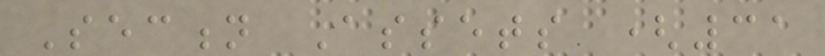Section Assets (31
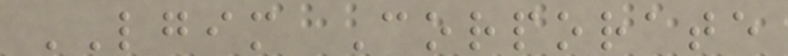LGIM Corporate
